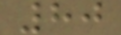80
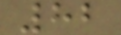82
